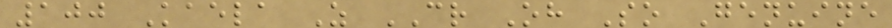100 Kaela Z CR Oh So Genuine
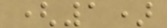(1)
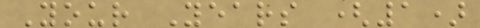Your Years (1)
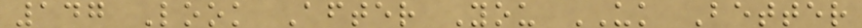147 Look After You UK Better
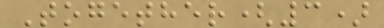Together(3)
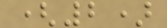(2)
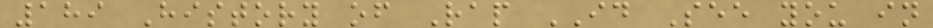189 History of Rap ID See you in
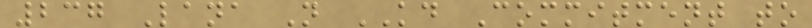237 Lana N KD Commitment to
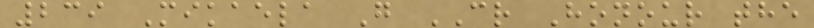239 Mikaela G CR Honour the
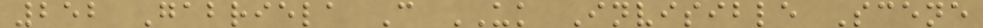252 Gabriela C UK Invisible Scene
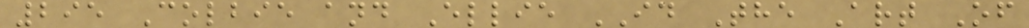295 Colbie and Ellie ID The Art Of
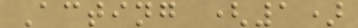Acting (1)
